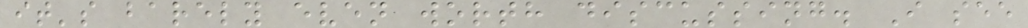it's barely even worth discussing. I see
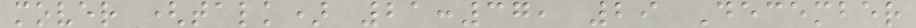mover (talk) 21:37, 29 December
